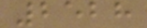2528
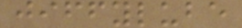jiffylube
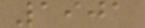1901
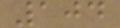104
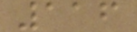116
